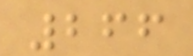266
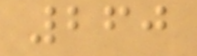260
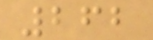262
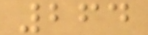264
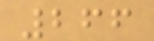266
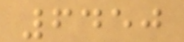6450
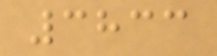3833
